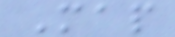Map
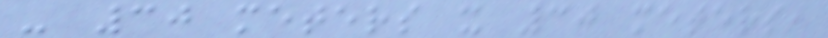- 30 meters x 30 meters,
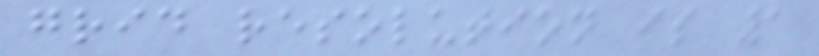grid resolution is 1
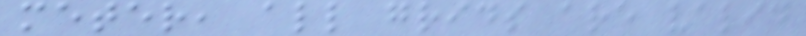meter, all grids are valid
